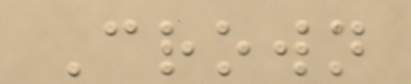Crown
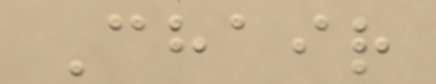Chair
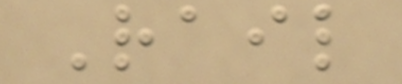Rail
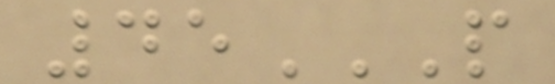45P
